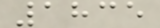1835
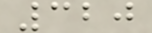320
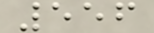556
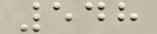548
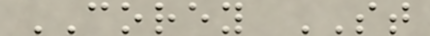COREY ST
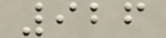926
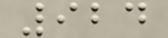924
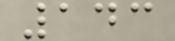143
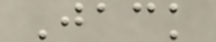Jack
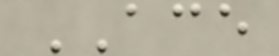ACE
